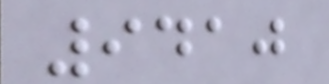9410
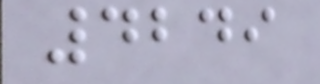4249
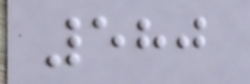580
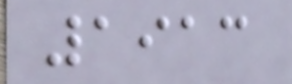1913
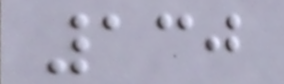130
